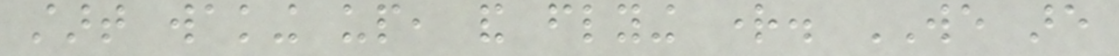start waking up, and flying right. WE are
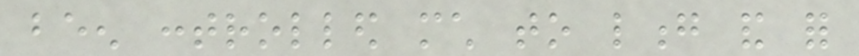been controlled much to long and for
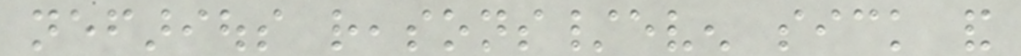nefarious reasons/even sick and
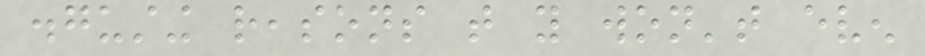disgusting reasons that you won't even
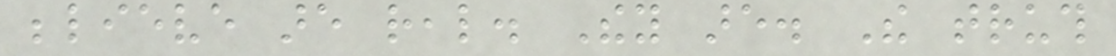believe are real. They are. The truth
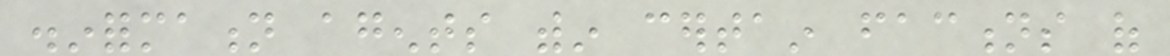disinformation agents within certain factions of
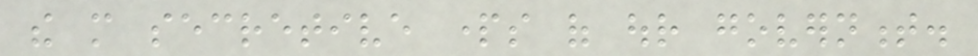the more secretive parts of our government.
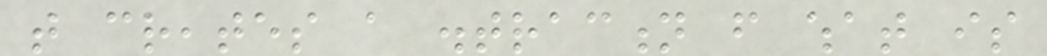that creates a distraction from what is
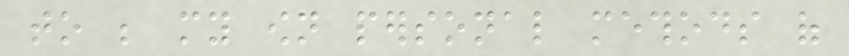to be my own personal methods of
